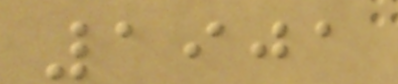1901
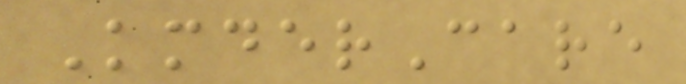KmderCare
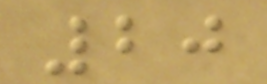20
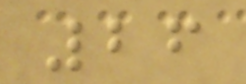26
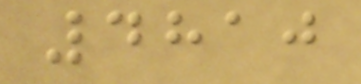4810
